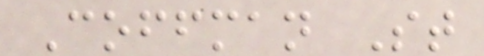Coffman St
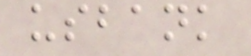usbank
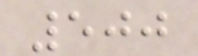500
